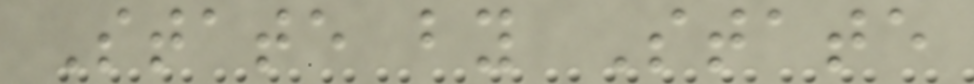State by State
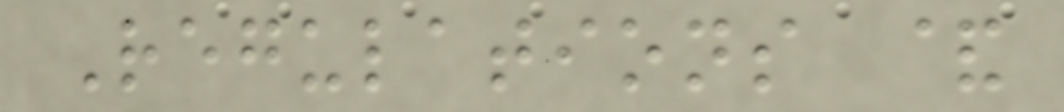Regulations &
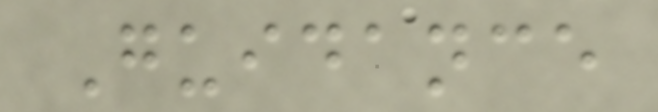Guidance
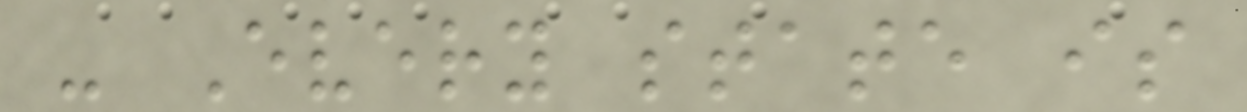- Every state is
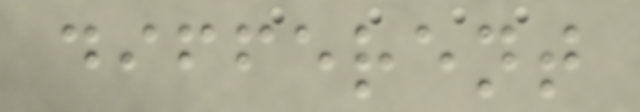different
